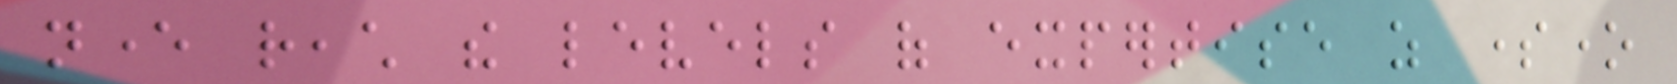never reach the levels of expertise as someone
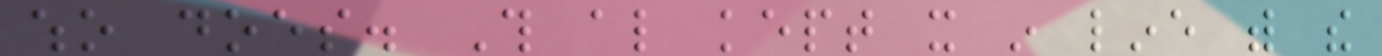who does. This also kept it in line with the
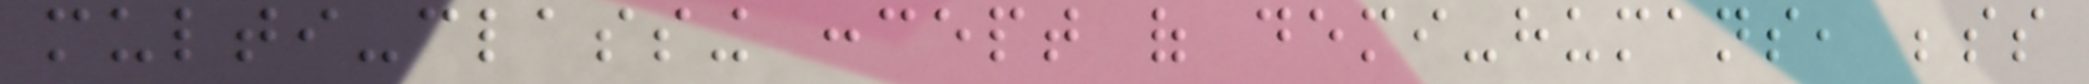multi-classing concept of demi-humans, besides
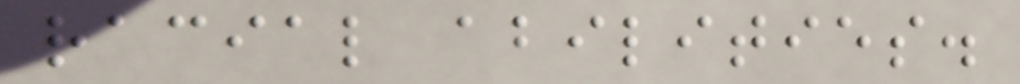racial abilities.
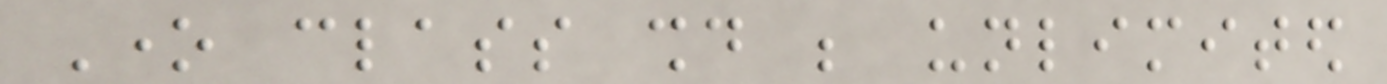One class should be unlimited
